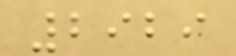2929
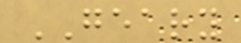GEARY
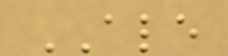ALE
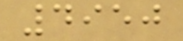4950
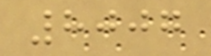8007
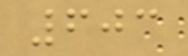603
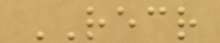RECR
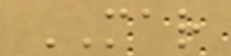MAR
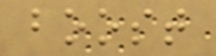boost
